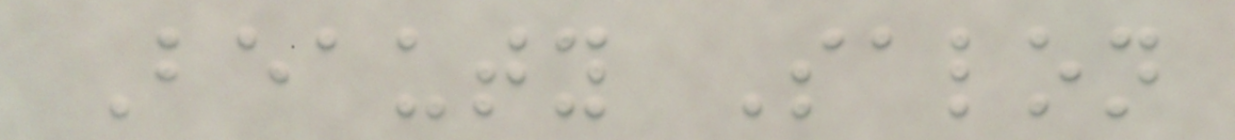Beauty Salon
